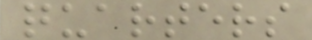quarters
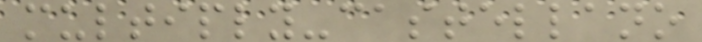multiply-castellano
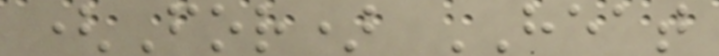(For) HEAT
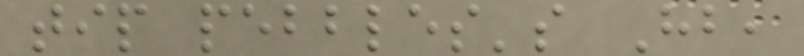tip pebbles's Hb,
